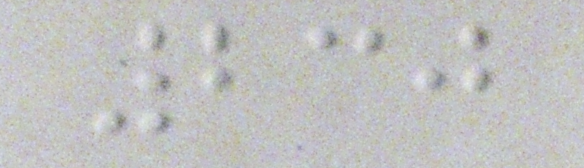230
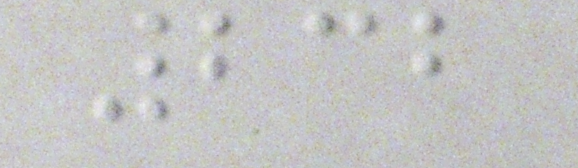232
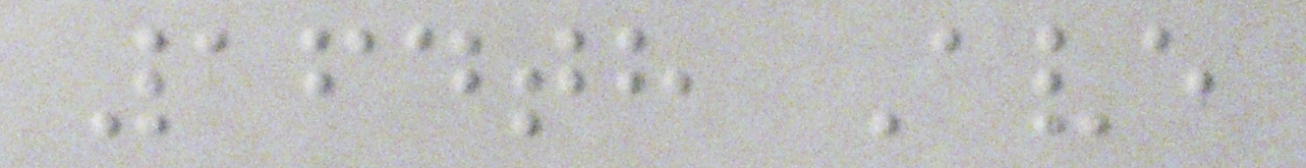164th Ave
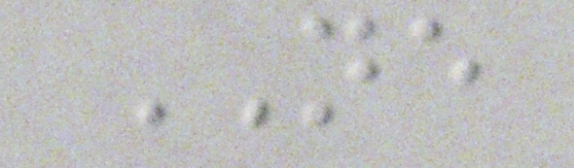NE
